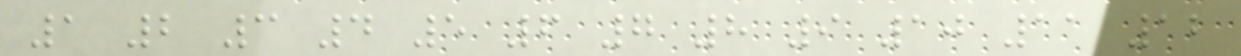1 2 3 4 5 6 7 8 9 10 11 12
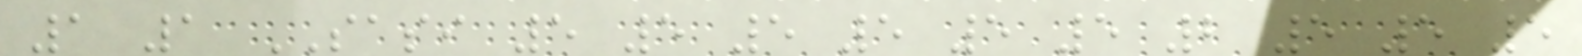1 1 SASI 5 5 5 5 5 5 2 5 5 5
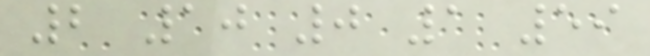2 10 0 1 59
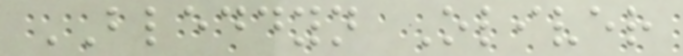BLEDDYN Oliver
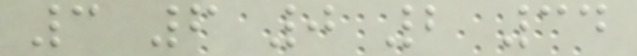3 6 0 2 34
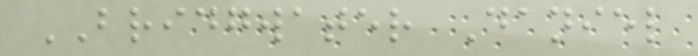BRIDGWATER Daniel
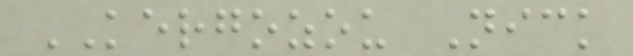KERGOZOU Nick
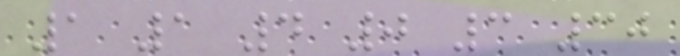1 1 4 0 3 30
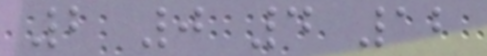2 0 4 12
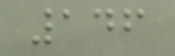146
